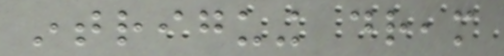intriguing dream
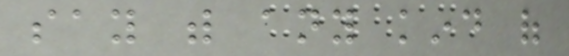say with any kind of
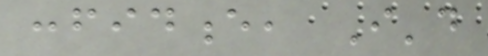confidence, I'd
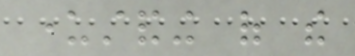understanding of the
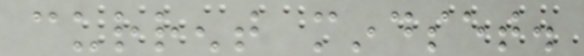current mindset.
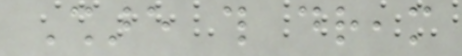Share this dream
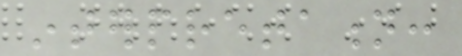interpretation:
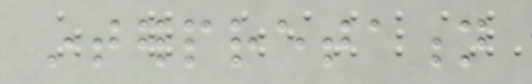interpretation
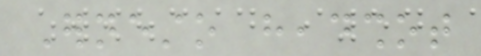Ernesto headshot
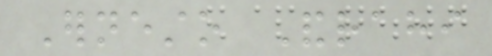Ernesto Andrahi
